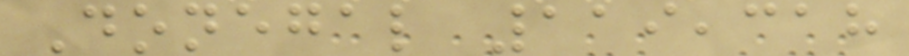Donegal 119,318
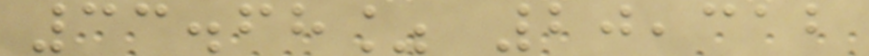33.68% 20,312
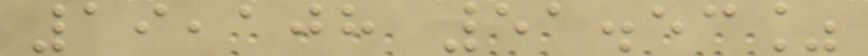19,108 51.53%
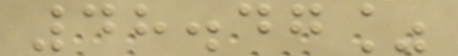48.47%
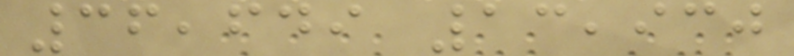36,649 13,930
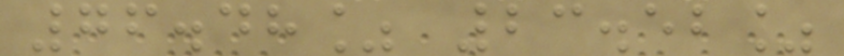76.48% 23.52%
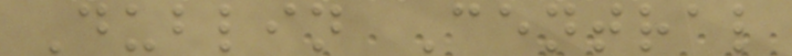Dublin Central
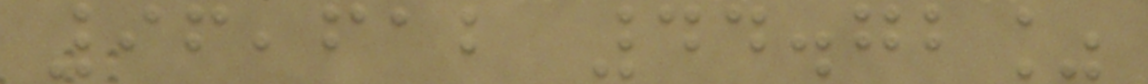96,612 44.72%
